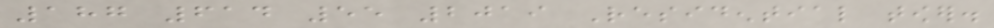187 614 55 2019 Residential tower.
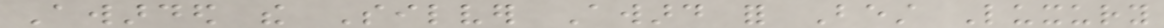Awarded the Silver Award for Best Luxury
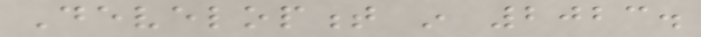Development in 2023.
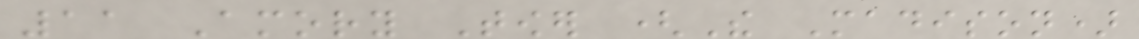11 Amory Tower (The Madison)
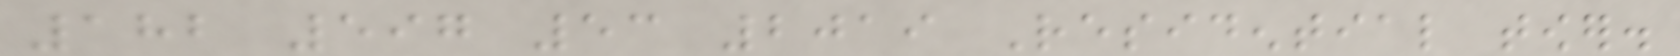182 597 53 2019 Residential tower.
